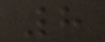8
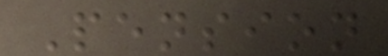Pension
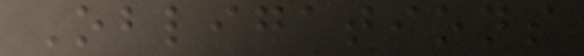Obligations
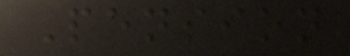Pension
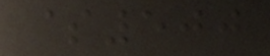$500
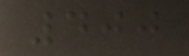400
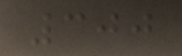300
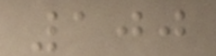100
